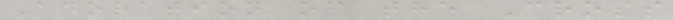Adoration of the Cross
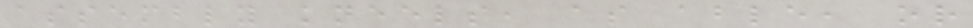assembly kneels, as able, or
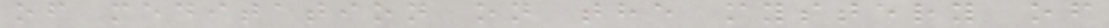of meditation on the mystery of
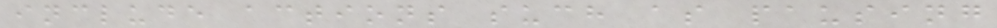include actions such as pausing
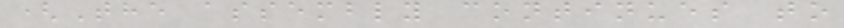(The assembly continues to
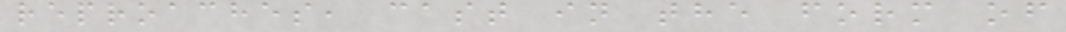reproaches, cast in the form of
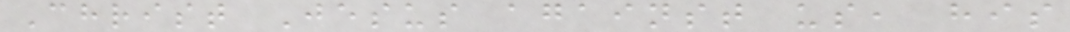Christ Jesus against us, his
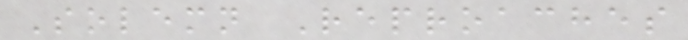Solemn Reproaches
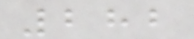282
